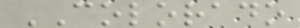COLORADO
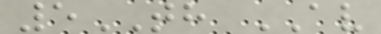5TH AV
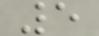5
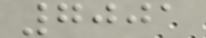7001
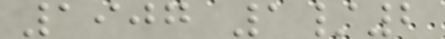1907 1/2
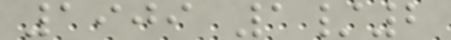1909 1/2
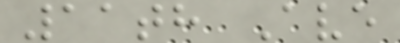11th Ave
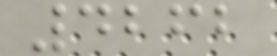4262
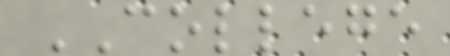COLLEGE
